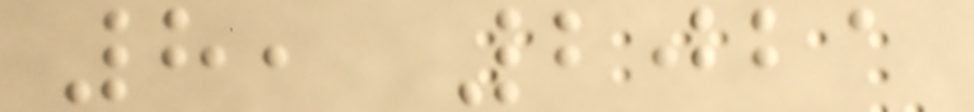8, 2021
